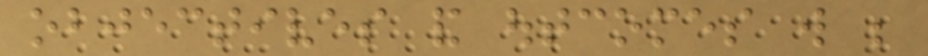objectives and outcomes will be
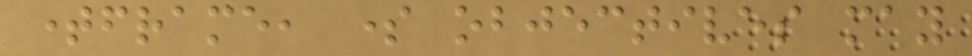timeframe, some objectives may
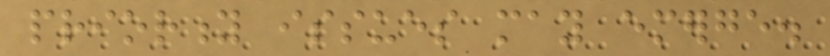priority issues may emerge.
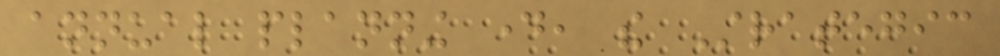annual planning day, the Strategic
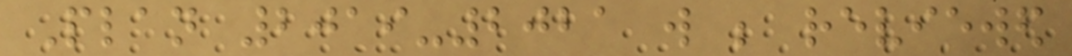Plan 2019-2021 will be reviewed
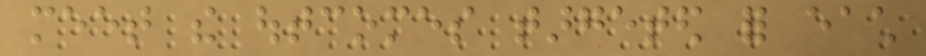meet the outcomes targeted for each
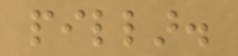pillar.
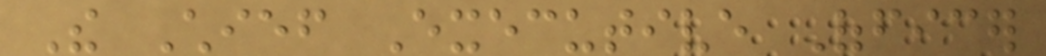The Chief Executive Officer
